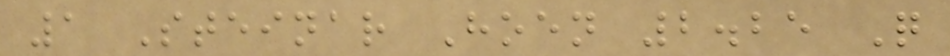1 Steinar Hoen 2.25 Q
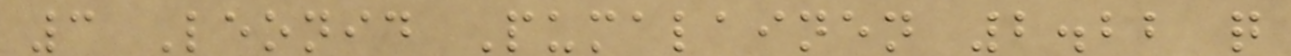3 Leonid Pumalainen 2.22 q
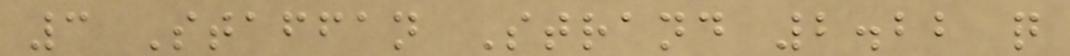3 Staffan Strand 2.22 q
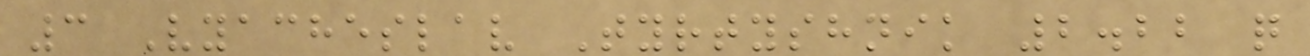3 Vyacheslav Tyrtyshnik 2.22 q
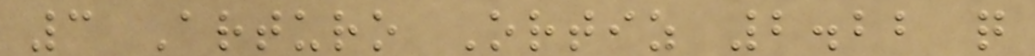3 Arturo Ortiz 2.22 q
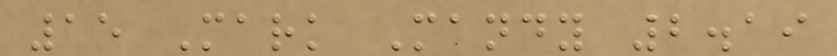15 Mark Mandy 2.19
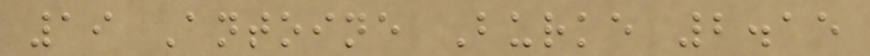19 Antoine Burke 2.15
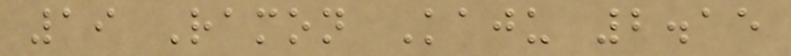19 Ramon Kaju 2.15
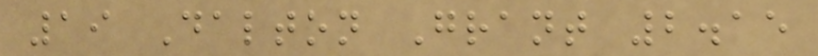19 Dalton Grant 2.15
